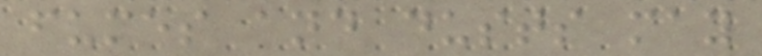fumes and dusts may
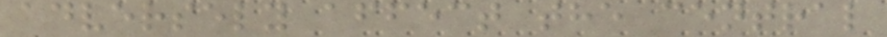adversely affect the central
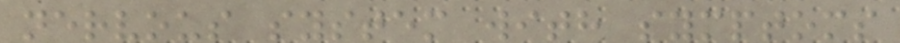nervous system with symptoms
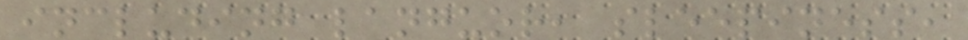including languor, sleepiness,
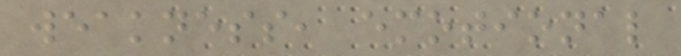weakness, emotional
